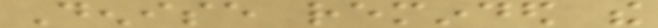Denise reminded the
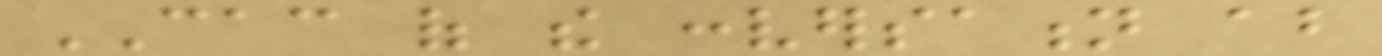CAC of the conversation about
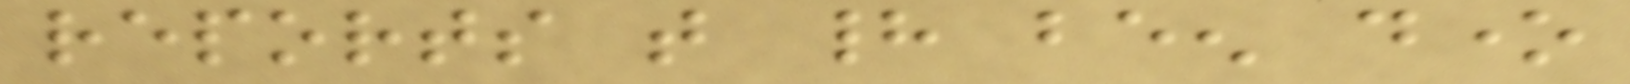reports that had been done
